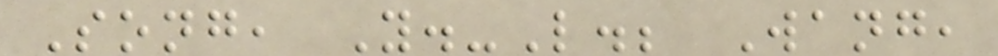Song, Y.-L.; Wang,
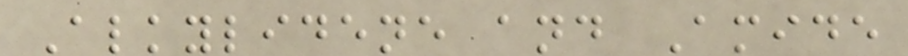Alkylidene and Amide
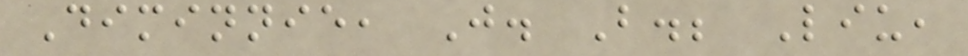Diminnie, J. B.; Liu,
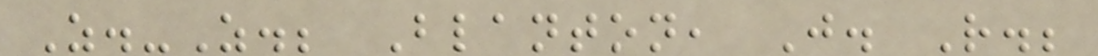Z.-Z.; Blanton, J. R.;
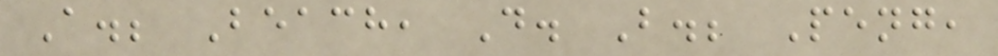A.; Beach, D. B.; Peng,
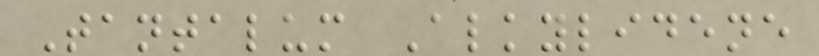Tantalum Alkylidene
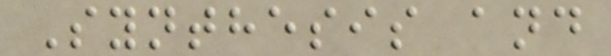Synthesis and
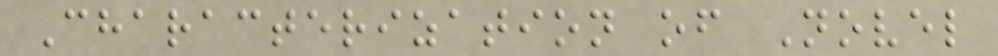Characterization of Novel
